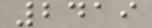2419
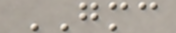GMC
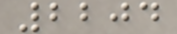2204
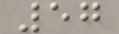57
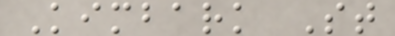Kimbark St
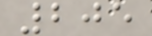205
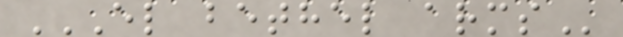EL BETHEL ARMS
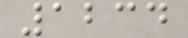1234
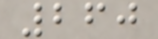260
